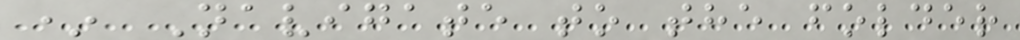* Navigate to the folder
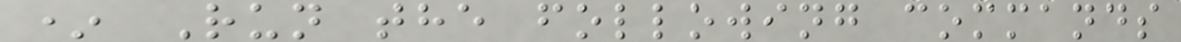* Run the following commands
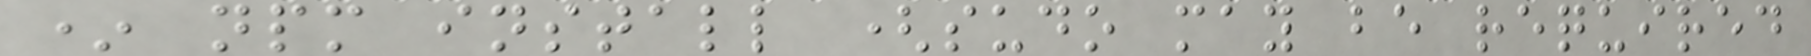* npm install (sudo may be required
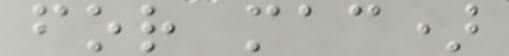for mac)
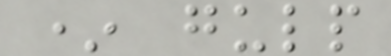* gulp
